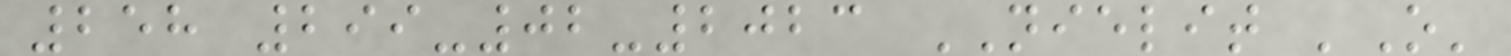258 299-02-2023 NIELIT 'O'
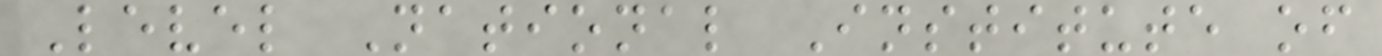Level National Institute of
